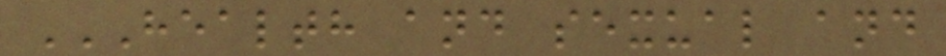HEALTH AND SEXUAL AND
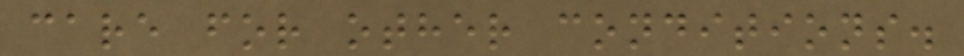care for other conditions.
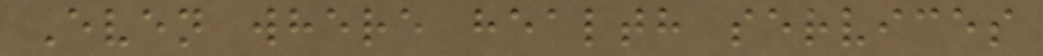Even where health services
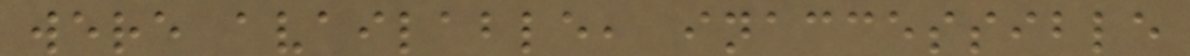were available, inaccessible
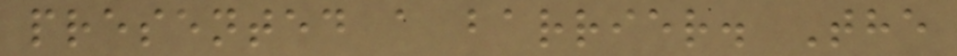presented a barrier. The
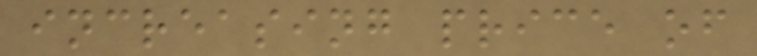increasing price of
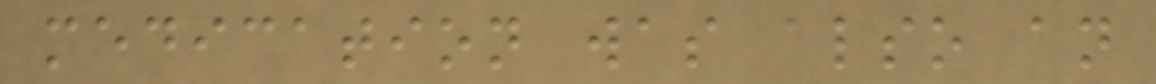medication was also an
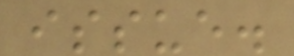issue.
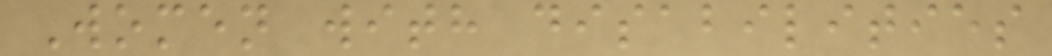Women with disabilities
